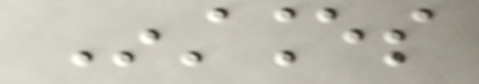Instances
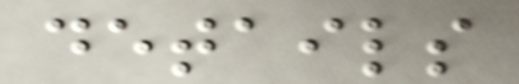details
